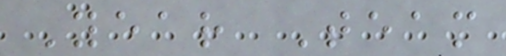Year Team
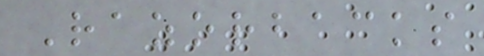Razorbacks
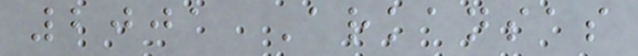2001 Arkansas
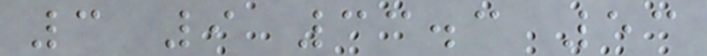3 9 33.3 53
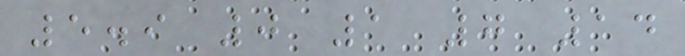5.9 0 1 7 14
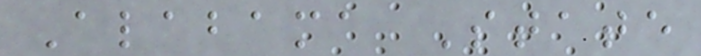Alabama State
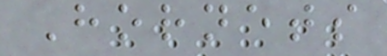Hornets
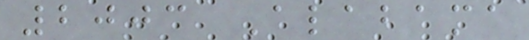2003 Alabama
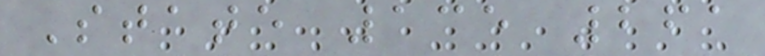State 135 261
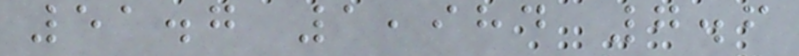51.7 1,984 7.6
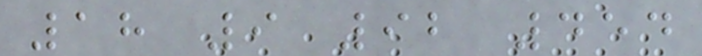18 9 92 454
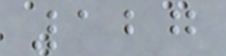127
